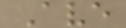Ave
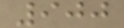900
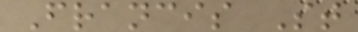Francis St
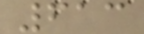613
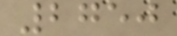2750
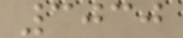3030
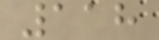118
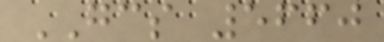GCS 5660
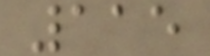115
